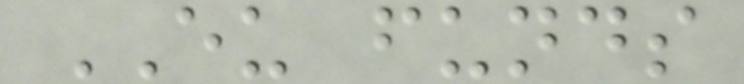EU funds
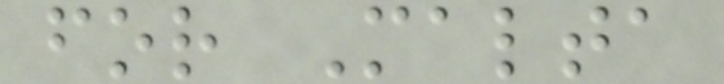for Malta
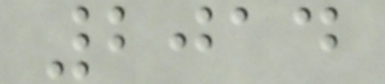2014
